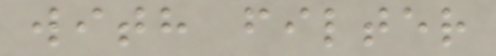with filter
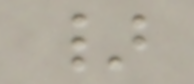}
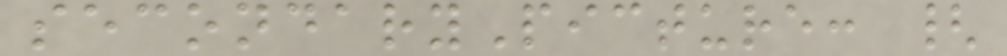secondaryPicture: {
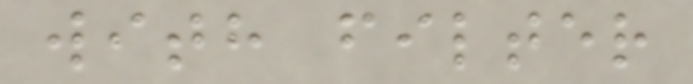with filter
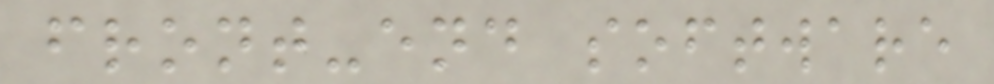front-end software
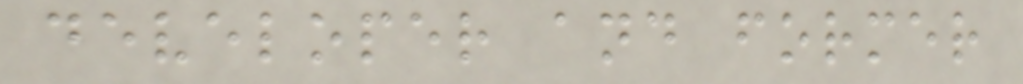developer and former
